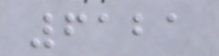6121
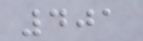401
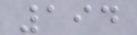194
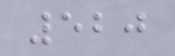520
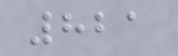821
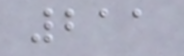211
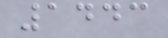1443
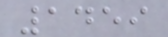1459
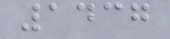1437
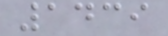1439
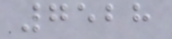7528
